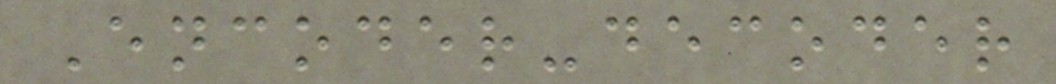Encoder-decoder
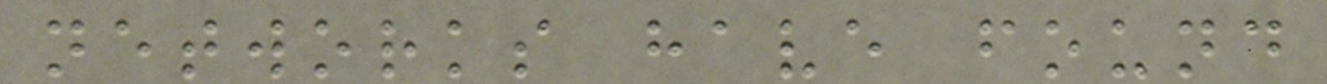networks have found
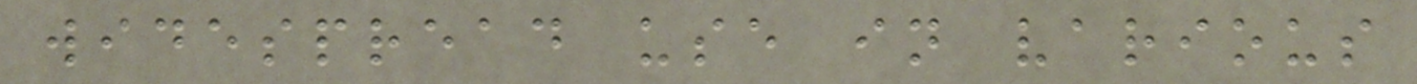widespread use in various
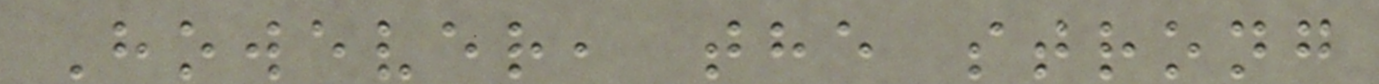However, the strong
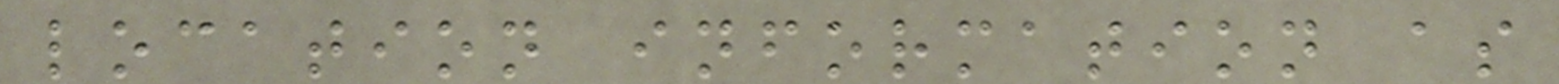location information as
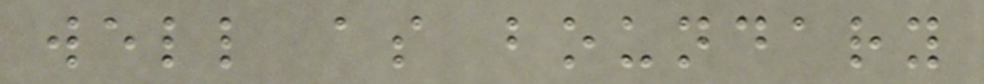well as boundary
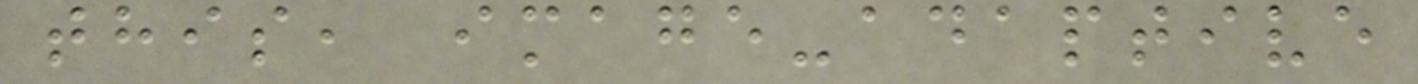this, image-adaptive
